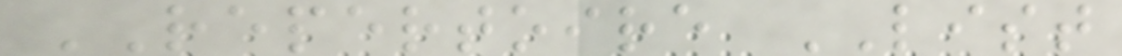REPERTOIRE LIST
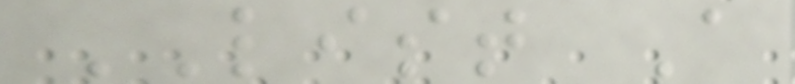LIST A
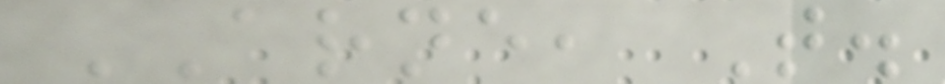ARNE, T.
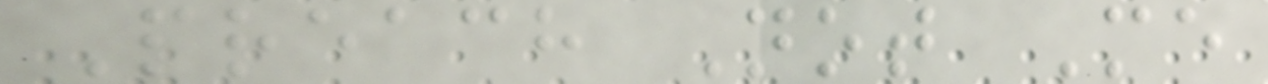Preach Not Me
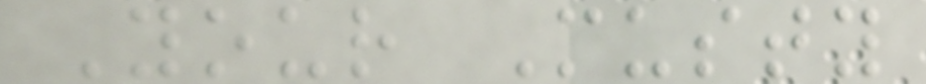Your Musty
